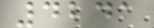4241
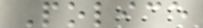Police
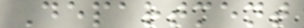Department
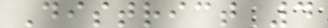District 4
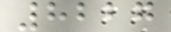8227
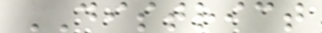DISTRICT
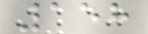158
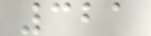321
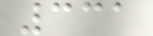331
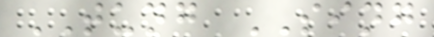TUNG SING
